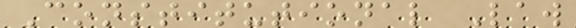Constitutional Law
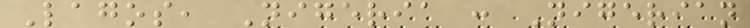Lagos, Nigeria : Nigerian
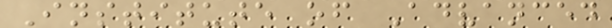Institute of Advanced
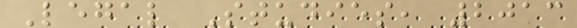Legal Studies, 2013
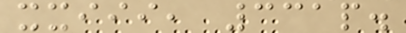xxiii, 331p.
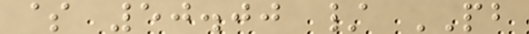$ 50.00 / PB
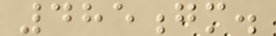485gm.
